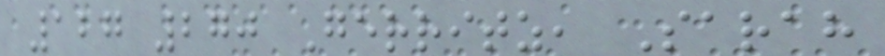127 270 Gerritz, Sarah
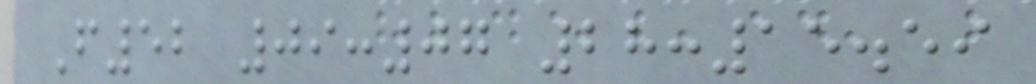F52 09:07 28:15.59
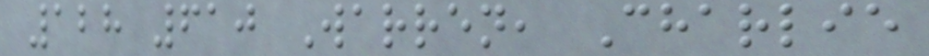128 610 Warren, Charlie
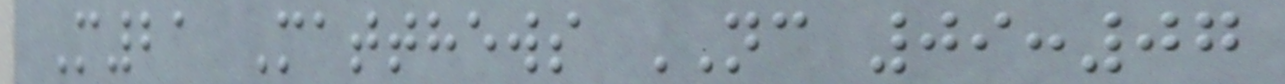M21 Matthews NC 09:07
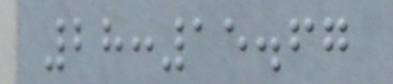28:15.67
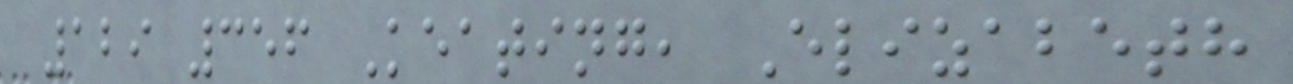129 356 Keating, Elizabeth
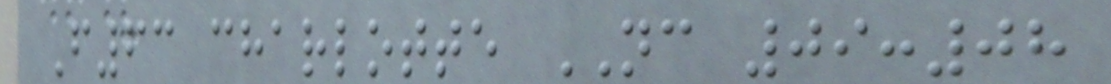F63 charlotte NC 09:08
